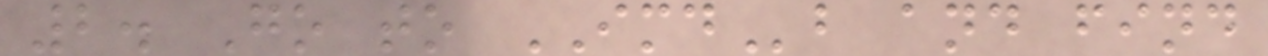2. Go to IMDb and find
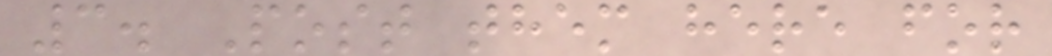3. Post them here for
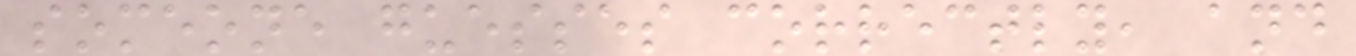someone guesses correctly, and
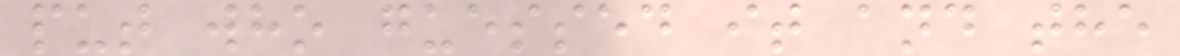put who guessed it and the
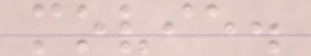movie.
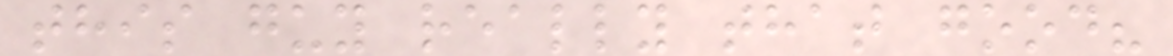this guy really that good?
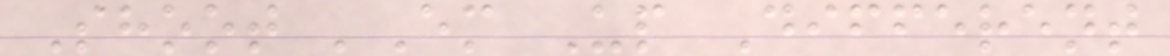Shoot 'Em Up Different
